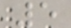5
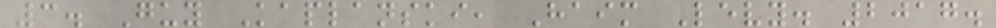3. Guy Kaplanski, Haim Levy. 2017.
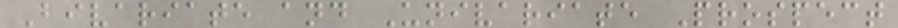Bivariate and Univariate Prospect
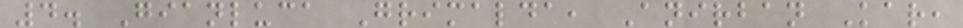4. Gianluca Grimalda, Anirban Kar,
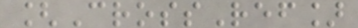[CrossRef]
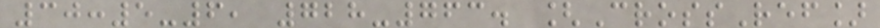30:5-6, 728-763. [CrossRef]
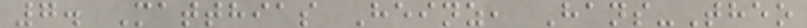7. Matthias Heinz, Hans-Theo
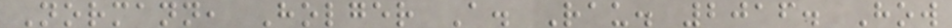Normann, Holger A. Rau. 2016. How
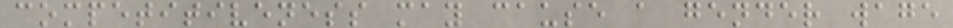competitiveness may cause a gender wage
